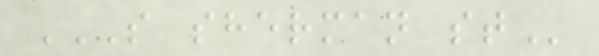S SHERMAN ST
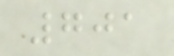701
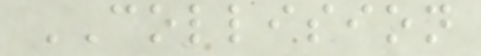COLLISION
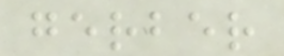gerber
